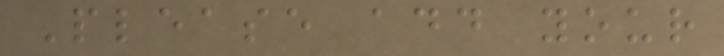Please add your
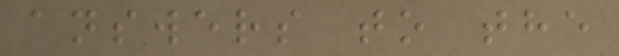answers to the
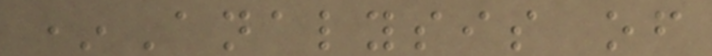*Analysis of
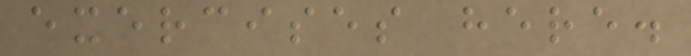exercises here.
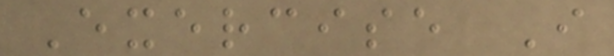Exercise I
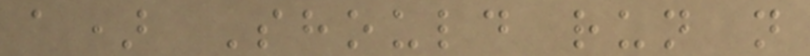a) Should run n
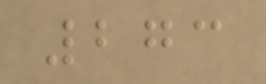273
